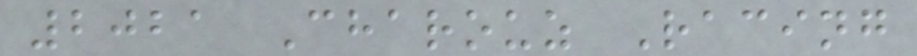2021 Charouz Racing
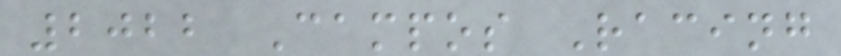2022 Campos Racing
